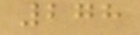278
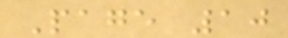Page 10
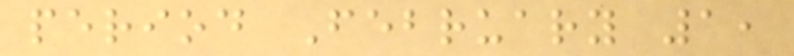period February 1,
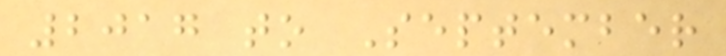2017 to September
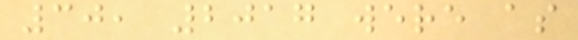30, 2017 were as
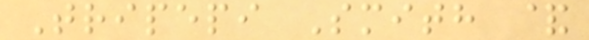Tripepi Smith &
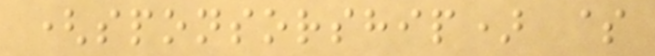(sponsorship) $
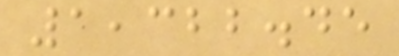1,322.45
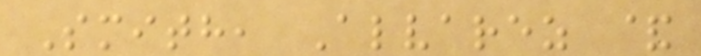Smith, Alvarez &
